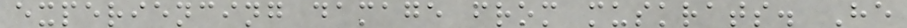experiencing damage from muskrats. He
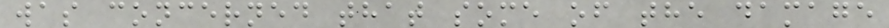was concerned that some of the damage
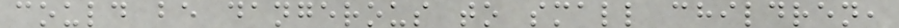could be dangerous to small children,
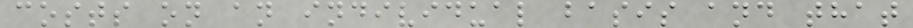costs on an individual basis and that
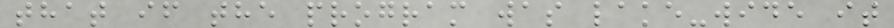that if the program was lake-wide it
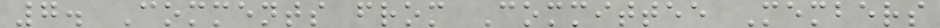7. Comments from Committee Members
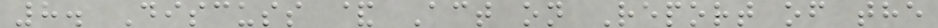8. Discuss & Act on Report of the
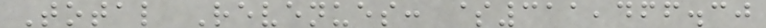Total Revenues: $311,466.30
